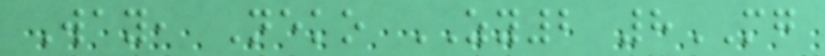Way, Neko ZY2 8MG
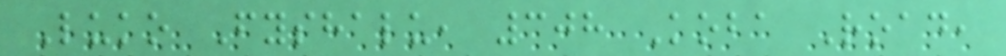Luko Fyshalu, 308 Koba Road,
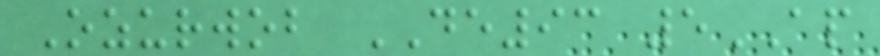Ozurwob DE93 5AP
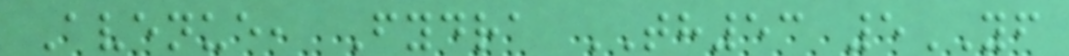Avenue, Fydra TH53 5YF
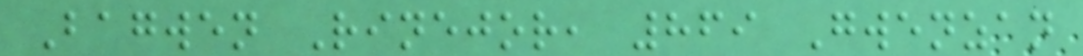Bagwen Rinejor, 869 Gwenzan
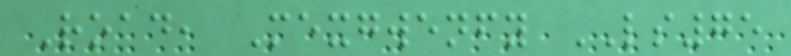Road, Mexgwenfy LS75
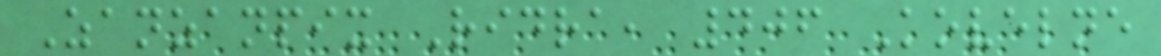Zanzanpix Ridra, 406 Kovelne
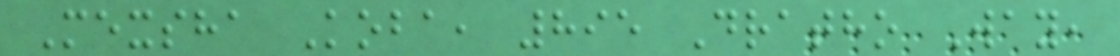Mexsha Koba, 895 Dratho Way,
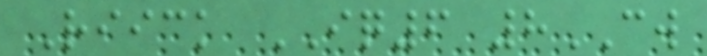Riick IQ6 8CW
